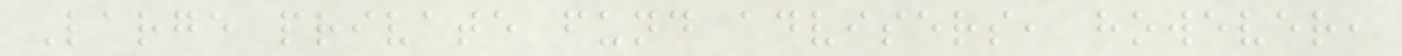Large private fund advisers, however,
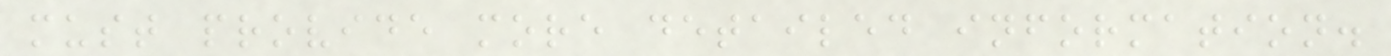must provide more detailed information.
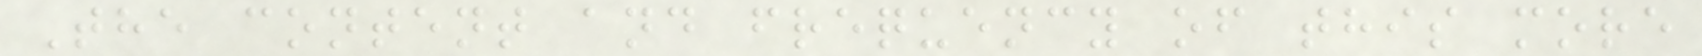The content and frequency of this more
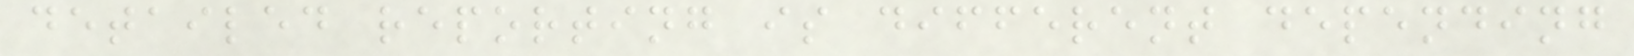detailed reporting is different depending
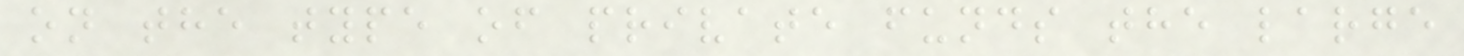on the type of private funds the large
